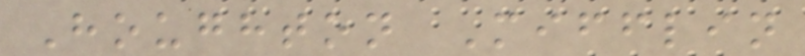Houghton Mifflin
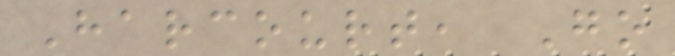Harcourt, Go
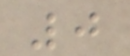0
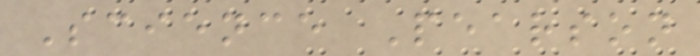Science Pearson
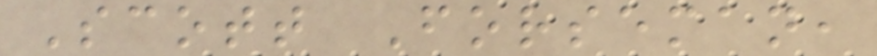Scott Forseman,
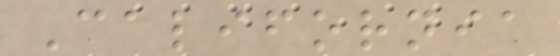California
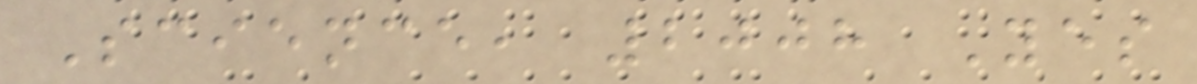Science, 2008 Yes
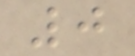0
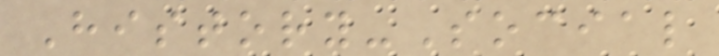History-Social
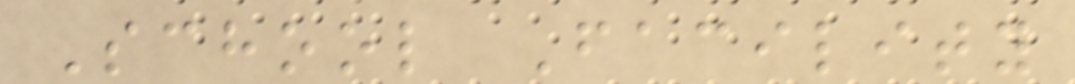School Facility
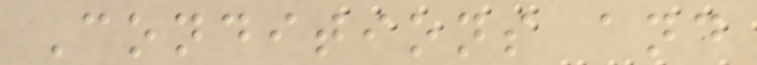Conditions and
